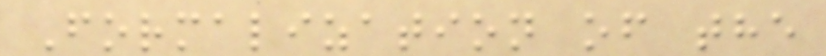Formalization of the
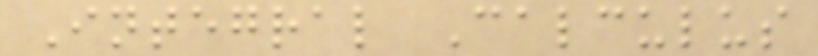Integral Calculus
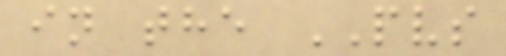in the PVS
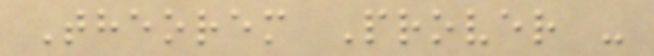Theorem Prover -
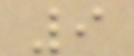9
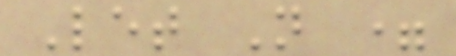Let N =
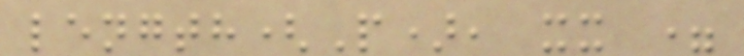length(P), xx =
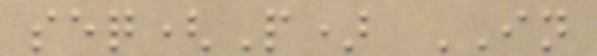seq(P) IN
